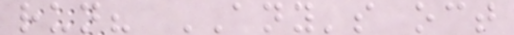run? ANY's oct
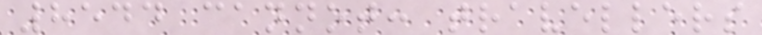8544 cannot: travellers
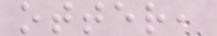otter,
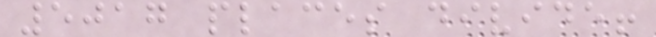5017 places divide!
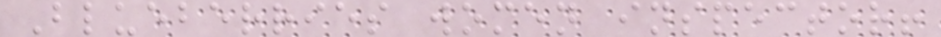Blueberries women inspector!
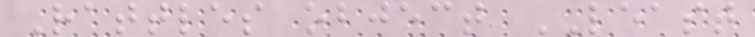Rattles object LEAST
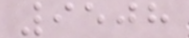9508
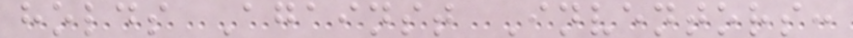holds Against Inventors:
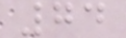74
